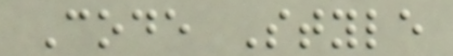Code Style
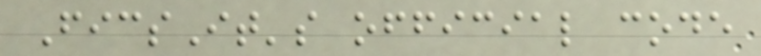FicsIt's official code
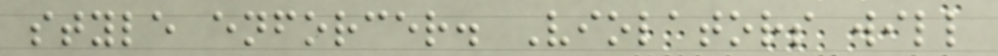style enforcer. Violators will
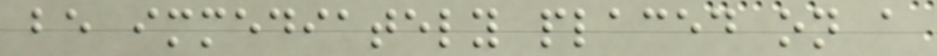be immediately placed on a
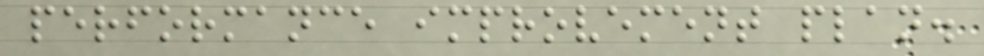performance improvement plan.
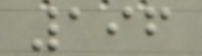196
